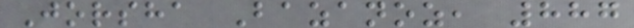Jorsha Bazanoz, 887
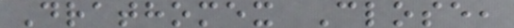Drathomex Close,
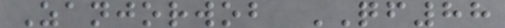Zanjorwob QF88
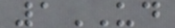1UD
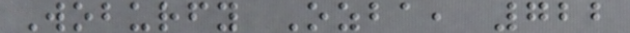Woburfy Ozba, 722
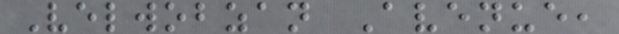Velwobzan Avenue,
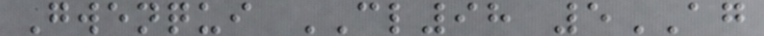Gwenqui CL98 5AG
